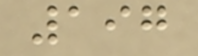197
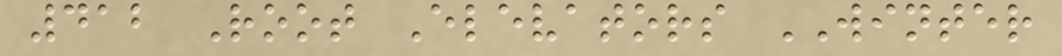412 Root Elevators WINTER
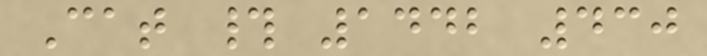Cat # 1442 430
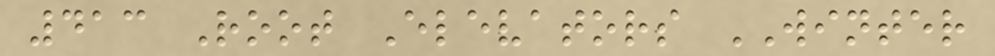413 Root Elevators WINTER
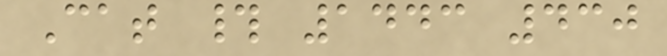Cat # 1443 430
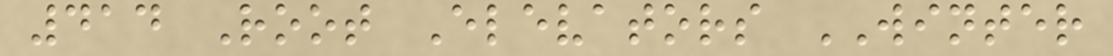414 Root Elevators WINTER
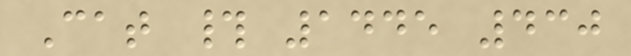Cat # 1445 430
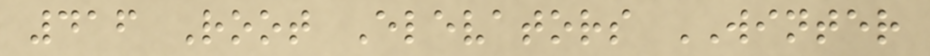416 Root Elevators WINTER
